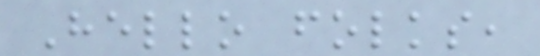Hello folks,
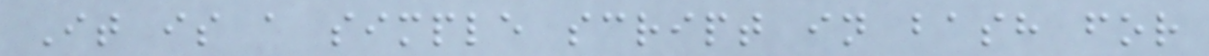It is a simple script in bash for
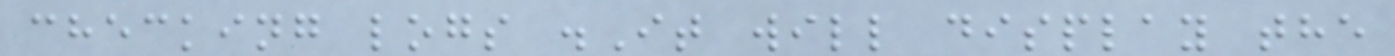checking logs .It will display the
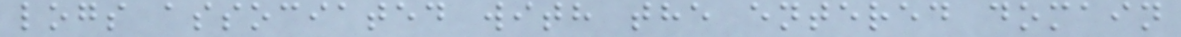logs associated with the entered domain
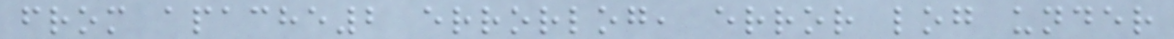from apache2 errorlog, error log under
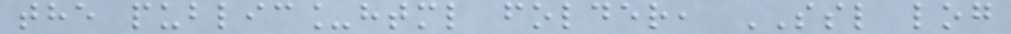the public_html folder, SSL log
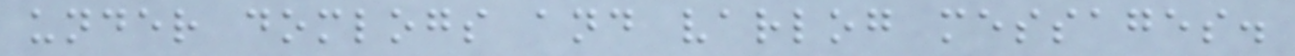under domlogs and varlog messages.
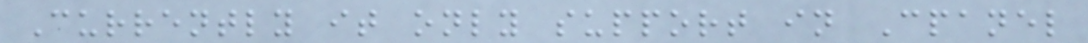Currently it only support in Cpanel
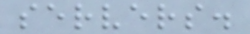servers.
